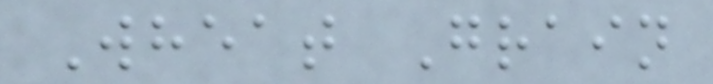Wheat Grain
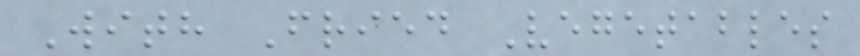With Fried Vegetables
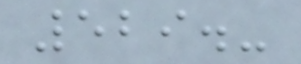529.-
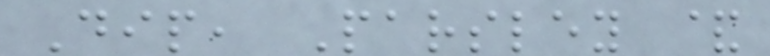Dip, Parsley &
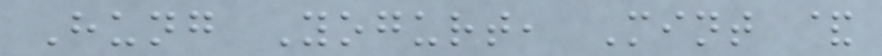Hung Yogurt, Mint &
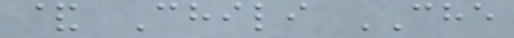& Chili CHE
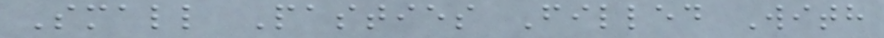Small Pasties Filled With
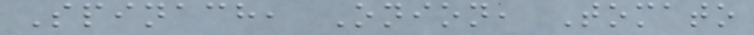Spinach, Onion, Tomato
